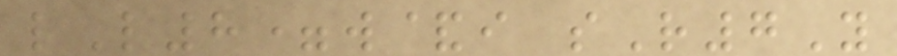lL8=w&i sR7Y
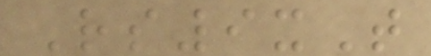Rs9xT
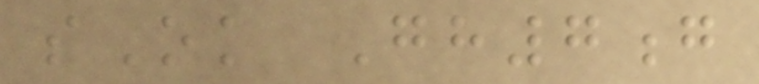sOk Gh7g
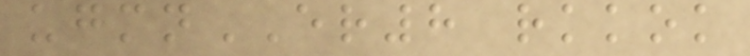ugmnER8 rkkok
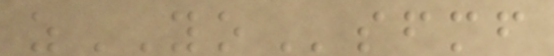zYOsfmf
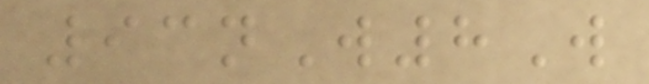93nW8W
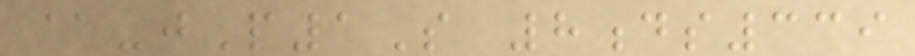@-jP1S 8ds339
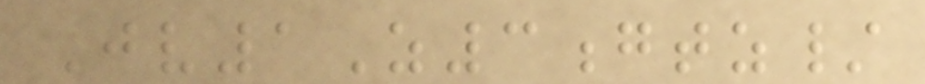Jv1Z3gtz/
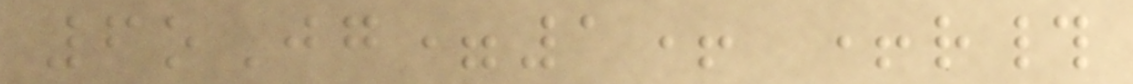6oJg=1+ +r#
